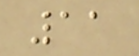11
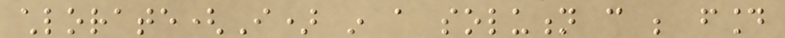chlorate(I) in a solution can be found
